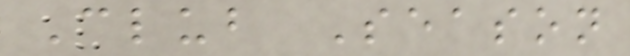Club Season
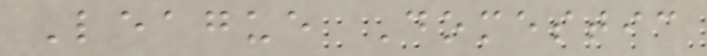League Domestic
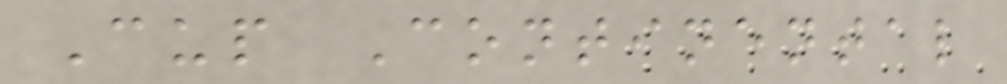Cup Continental
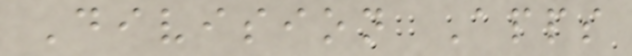Division Apps
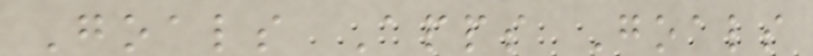Goals Apps Goals
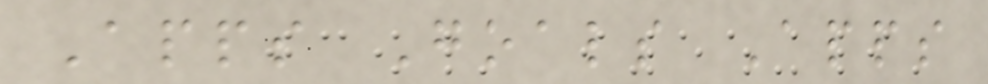Apps Goals Apps
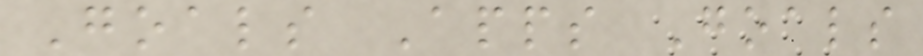Goals Apps Goals
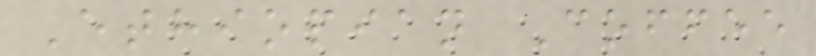Ethiopian Coffee
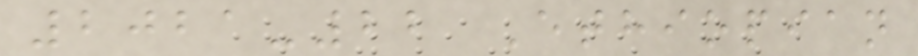2021-22 Ethiopian
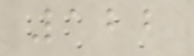122
